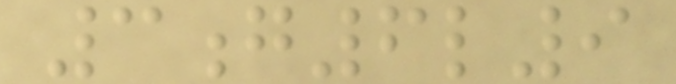3g6l9
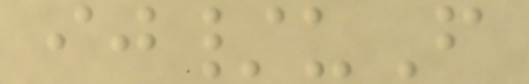ij/uF
